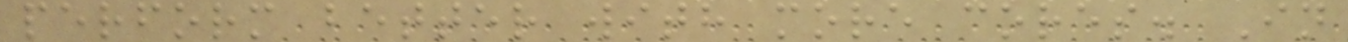perform better with more cores. In
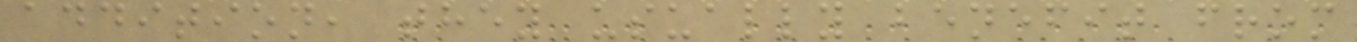addition, they usually benefit from
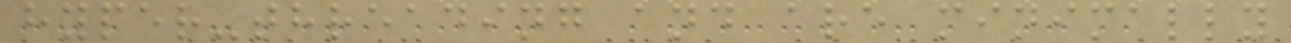hyper-threading and are minimally
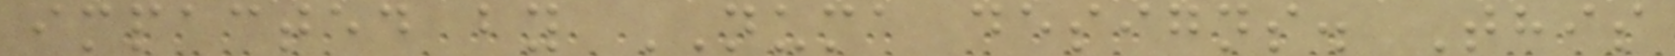impacted by NUMA designs. This
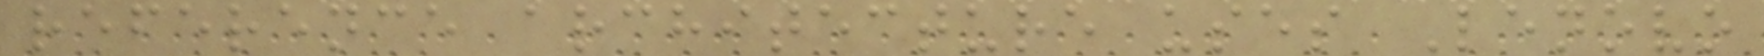reference architecture uses Lenovo
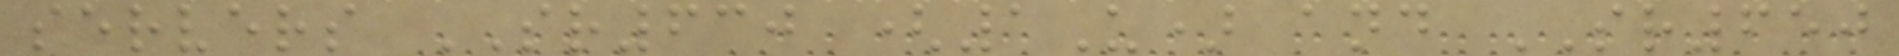servers SR630 (1U) and SR650
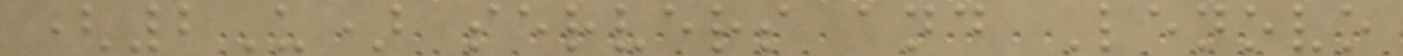(2U) servers and Lenovo
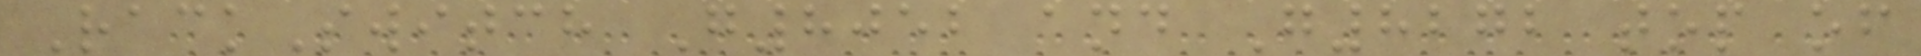RackSwitch G8052 and G8272 top of
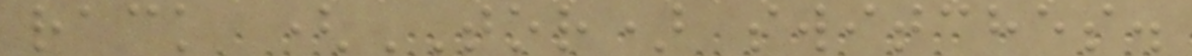rack (TOR) switches.
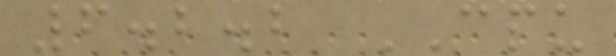6.2.2 CPU
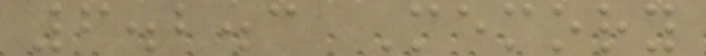6.2.3 Memory
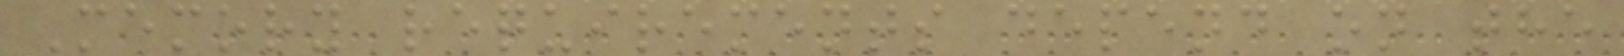Memory requirements depend on the
